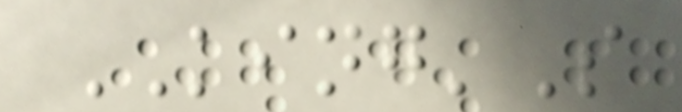KING'S
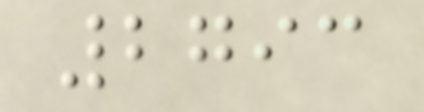2793
